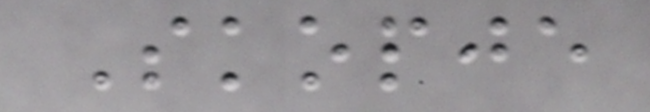Skopje
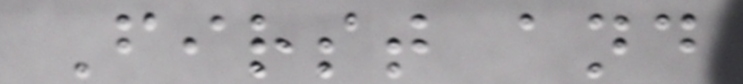First and
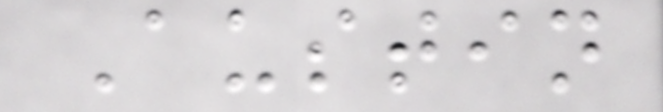Austin
